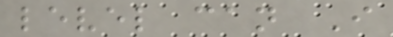level can I
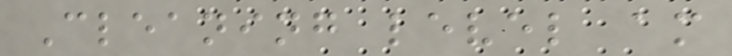Cleaning level am
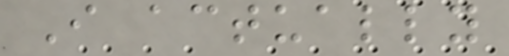I actually
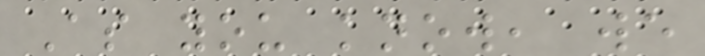As you know, we
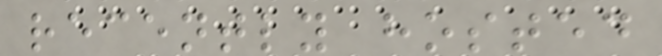recently hosted
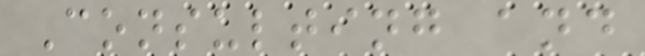Consulting and
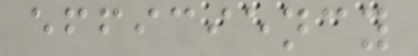efficiency
